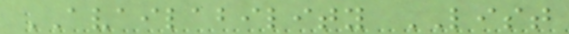AVAILABILITY LIST
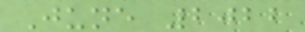June 2022
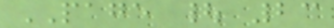PAGE | 23
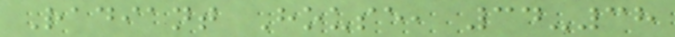Radiant House, 34-38
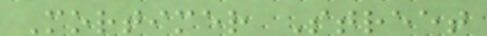Mortimer Street
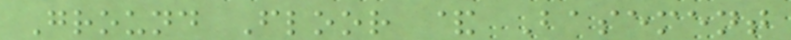Ground Floor & Basement
